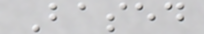Based
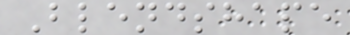Blendshape
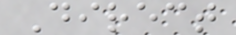Direct
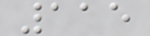115
